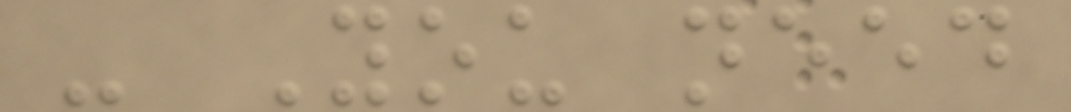- You need
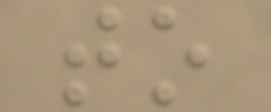to
